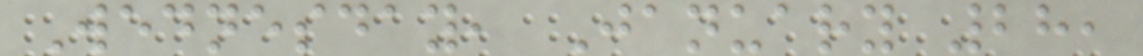Wednesday, January 28,
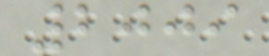2009
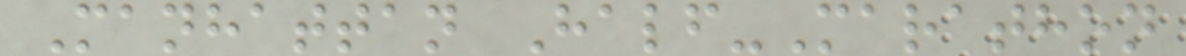Manhattan Half-Marathon
